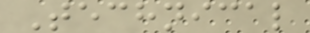Technical
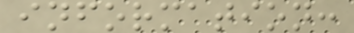information:
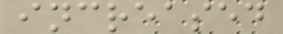increased
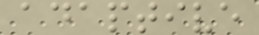adaptive
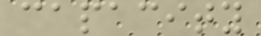capacity
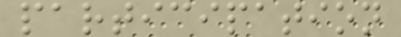participation
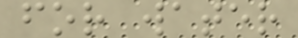for water
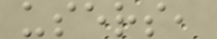users,
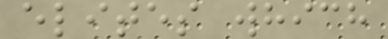elites which
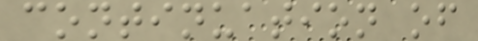continuation of
